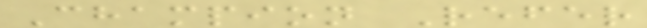Champion Refer
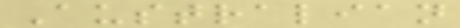Australian
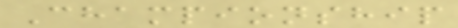Championship
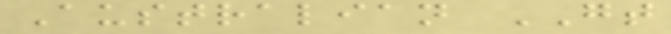Australian GT
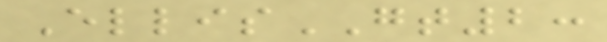EllisGT2:
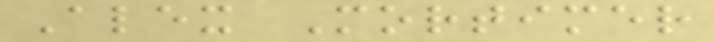Alex Mortimer
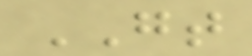GT
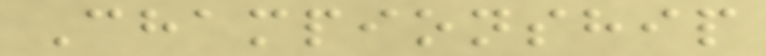Championship
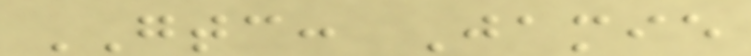GTC: Jamie
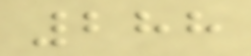288
